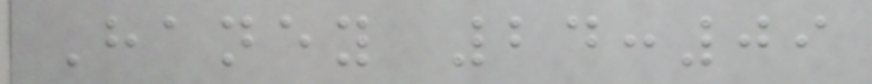Haney 24:09
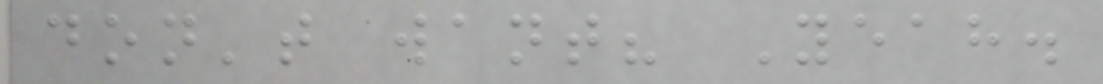don't want? Yeah.
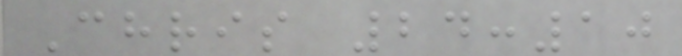Chris 24:10
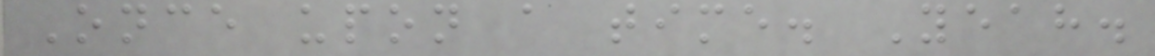Once upon a time. Yeah.
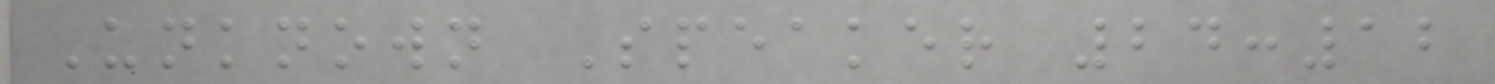Unknown Speaker 24:12
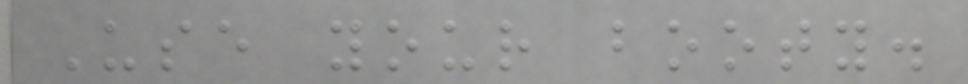Use your booty.
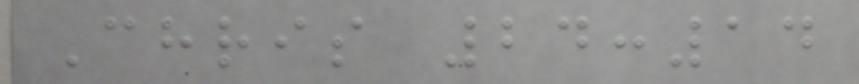Chris 24:14
